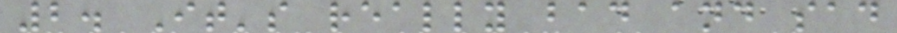2. It's really bad and sad
